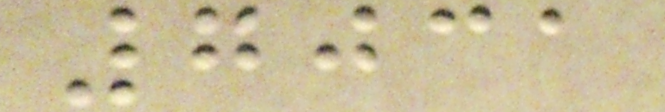7031
